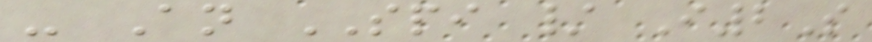- An SPI / I2S
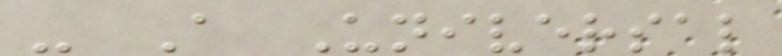- A Universal
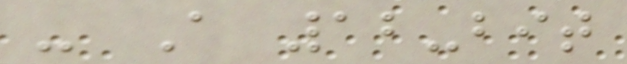- A 12-bit
